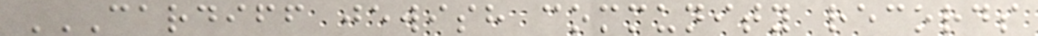CARDIFF JEWISH COMMUNITY RECORDS
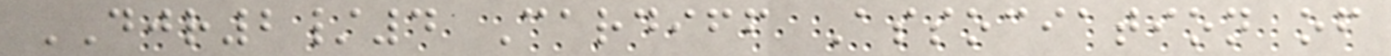DJR2/4 Cardiff Association of
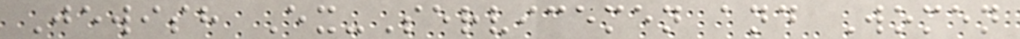Jewish Ex-Servicemen and Women
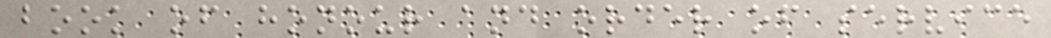book of honour and order of service
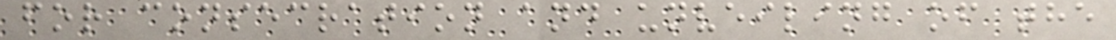for consecration and unveiling of the
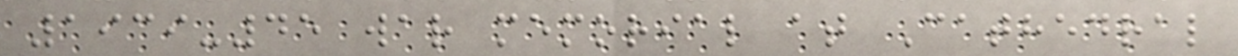1939-45 war memorial at Cathedral
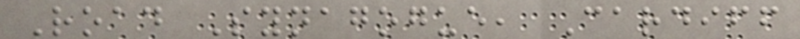Road Synagogue, Cardiff
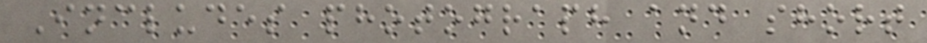Includes photograph and short
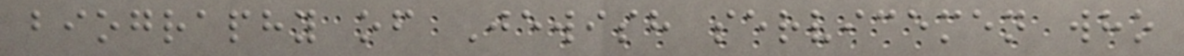biography of Jewish servicemen who
